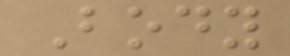Body
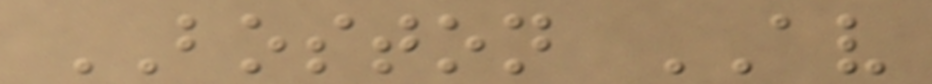BOSTON AV
